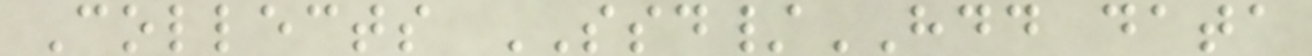Collects SSD/HDD data
